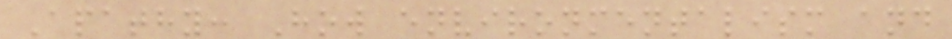Apathy: How environmentalism and
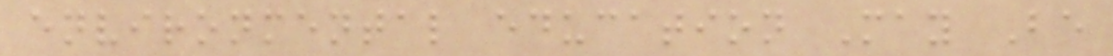environmental education May Be
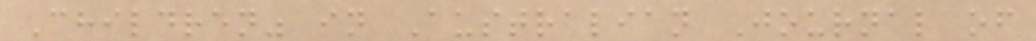Children" in Australian Journal of
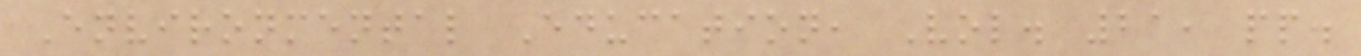Environmental Education, Vol. 21, pp.
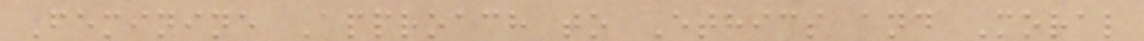Feminine Approach to Ethics and Moral
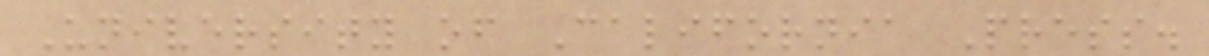University of California Press.
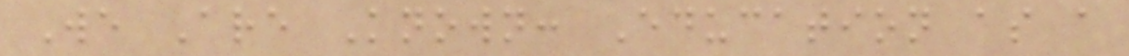We Are Known: Education as a
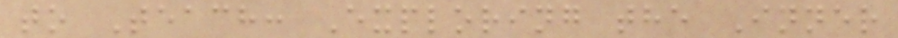to Teach: Exploring the Inner
